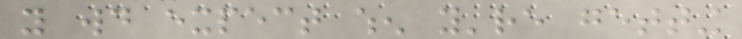you would expect when you're getting
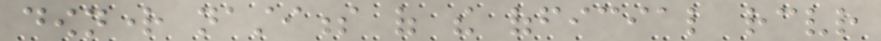downright nastiness of the official receiver
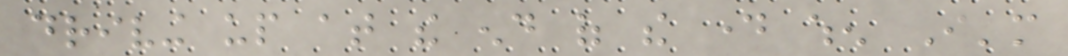driving up at the end of the day when I'm
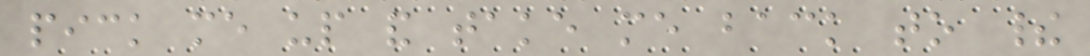pick me up and take me back to their
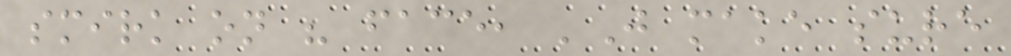smirk on his face, 'Just make sure
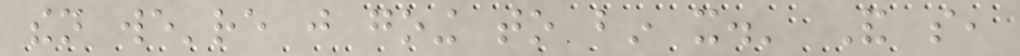then we're just going to bin it.' And so,
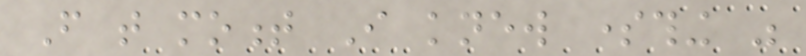From that moment I knew something was
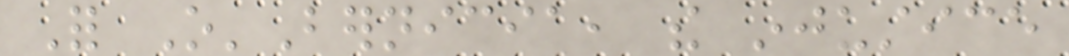For O'Bernicia, the injustice
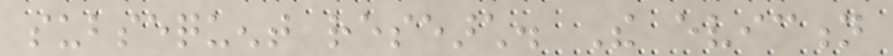subsequent research. The eviction
